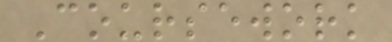Coursework
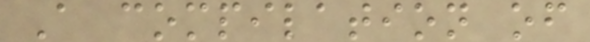A compilation of
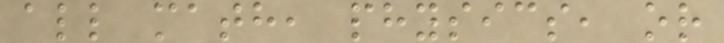all math, physics, or
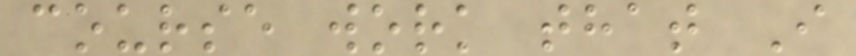course work that I
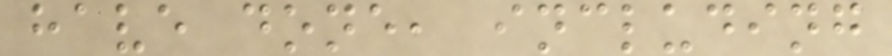have done, including
